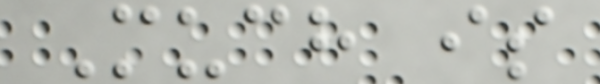Much is
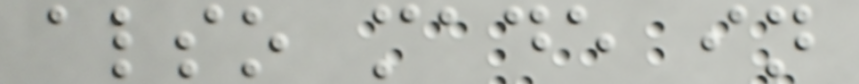also made in
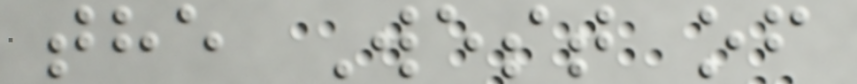the West of
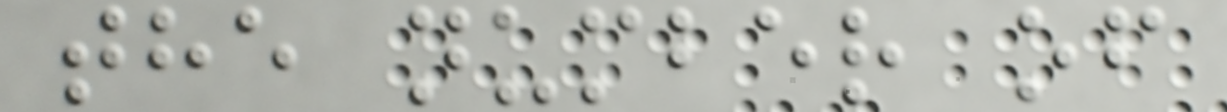the number of
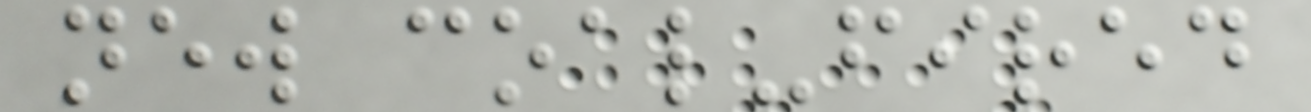new coal-fired
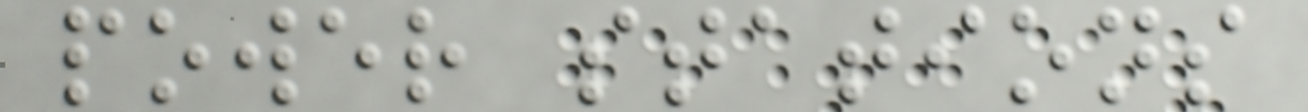power stations
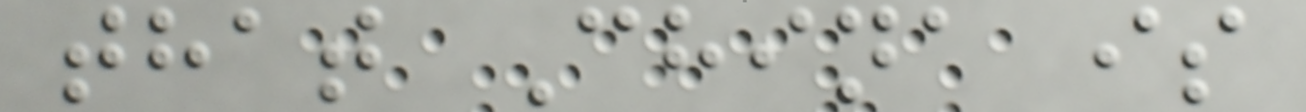that China is
